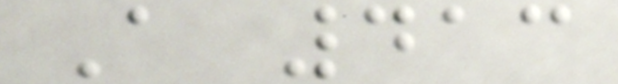A 413
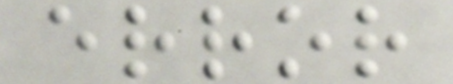error
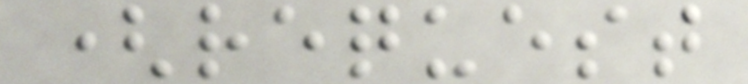(request
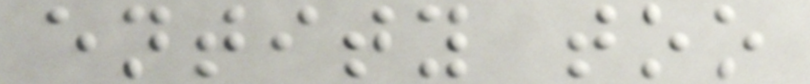entity too
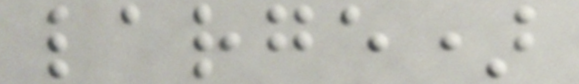large)
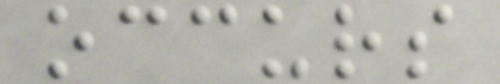occurs
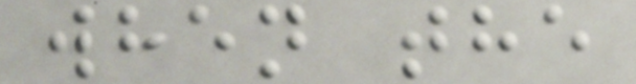when the
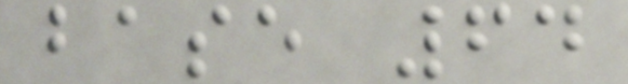base 64
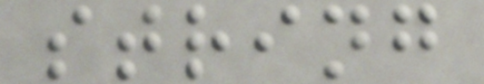string
